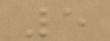5
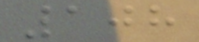108
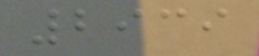2939
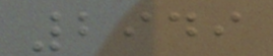2949
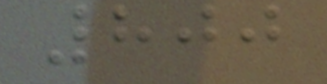800
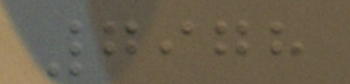7978
